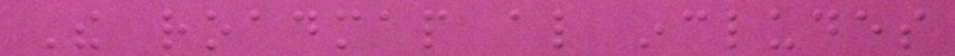The roadmap also includes
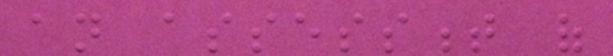an assessment of
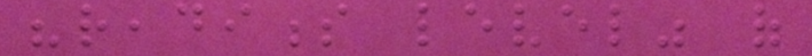"readiness level" of
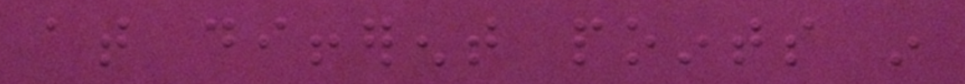at different points in
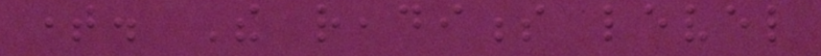time. The readiness level
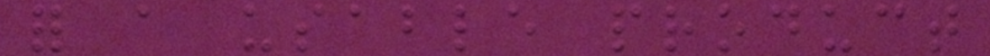for a usable product
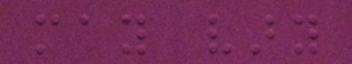may vary
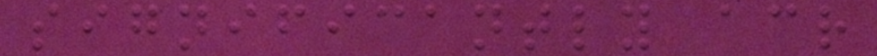significantly across
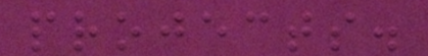projects.
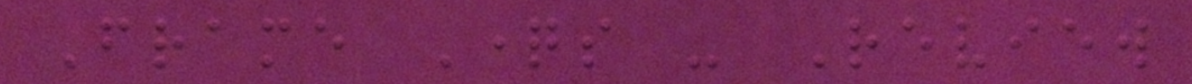Frame Questions - Review
